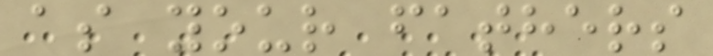as your fathers
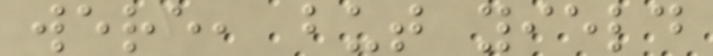were, but yield
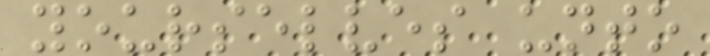yourselves unto
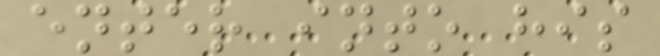enter into his
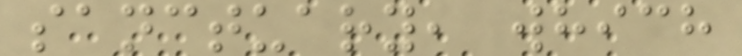sanctuary, which
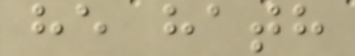he hath
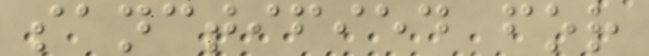sanctified for
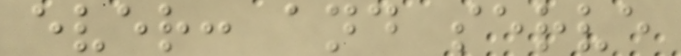ever: and serve
